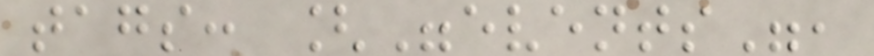tags: ["events",
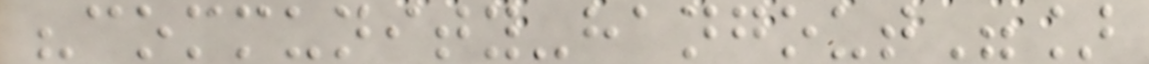"community-hangout"]
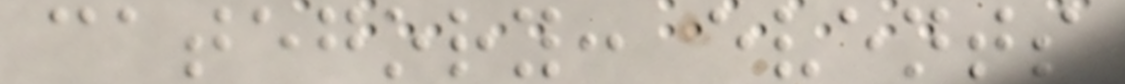category: events
